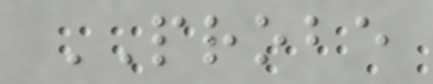PROBE
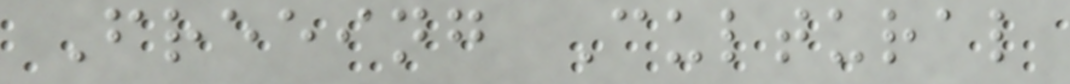Freeing Cultural
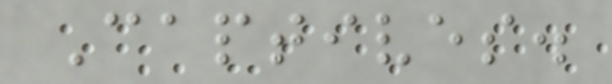Captives.
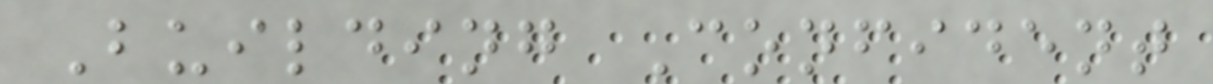Building Confident
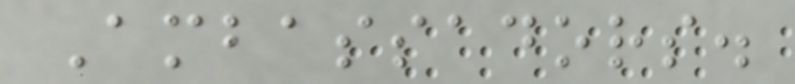Ambassadors.
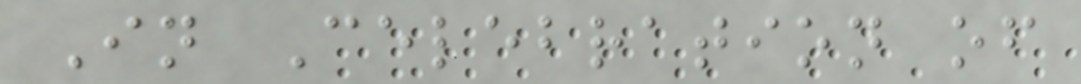In Celebration of
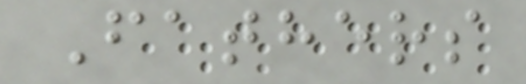Fathers
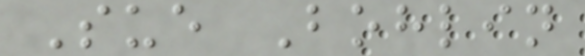Sue Bohlin
